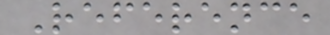Reference
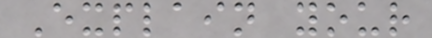Explain your
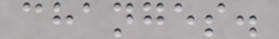changes.
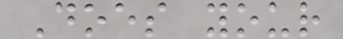Does your
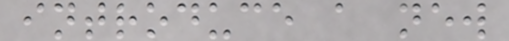introduce a new
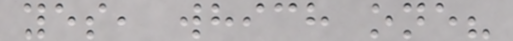yes, which one?
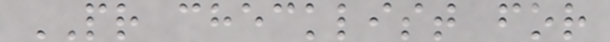PR checklist for
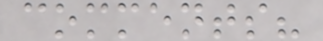comments?
